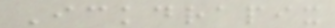Ickdrapix
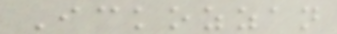Ickozzan
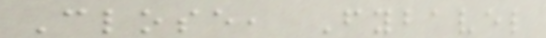Close, Fybavel
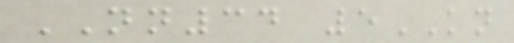NN34 5KN
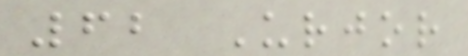62 Urjor
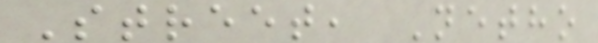Street, Netho
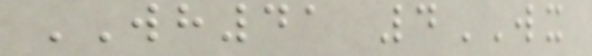WH41 4WX
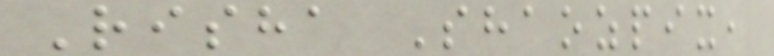Risha Shaozpix,
